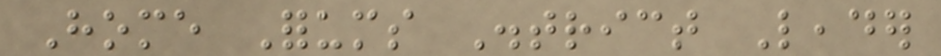Home Forums District Leader
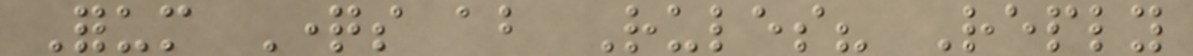Forum Questions about Rules? Reply
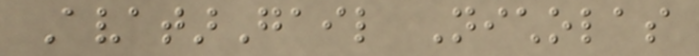AvatarGail Nicholas
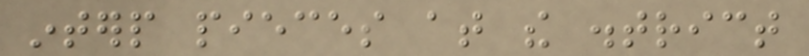interp pieces at the district
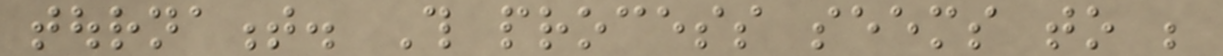tournament. This process seems to be
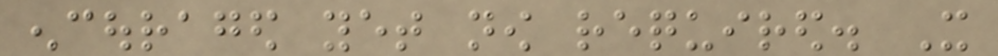encouraged yet now required. It
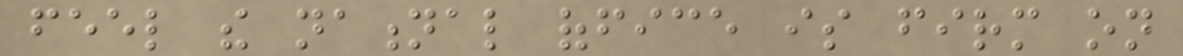feel the national office is firm on
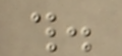this.
